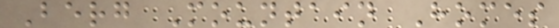Berg Mountain Homes
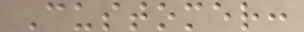Customer:
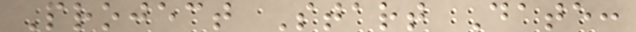Project Start Date:
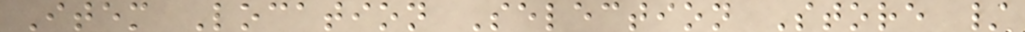Item Location Selection Store /
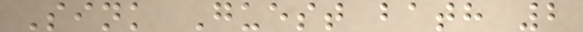Sink Guest bath 2
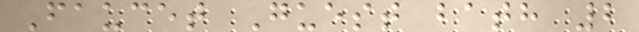Faucet Guest bath 2
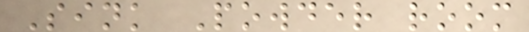Sink Powder room
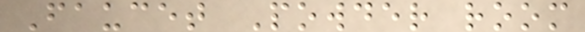Faucet Powder room
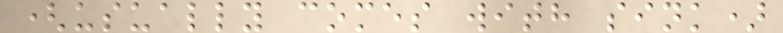(usually comes with sink)
